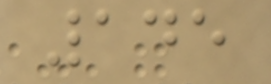145
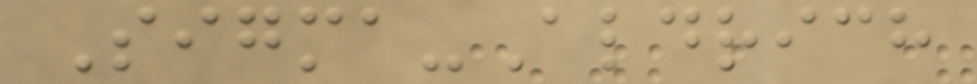Sigma-Aldrich
